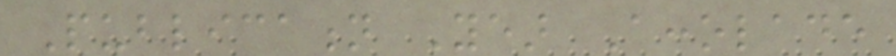Publication Year Accolade
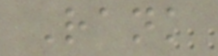Rank
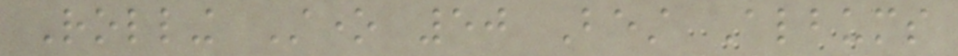Rolling Stone 50 Best Albums
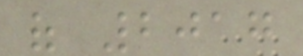of 2017
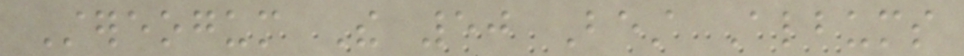Stereogum The 50 Best Albums
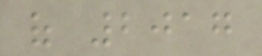of 2017
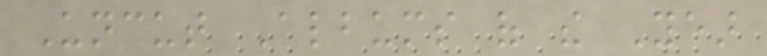Uncut Albums of the Year
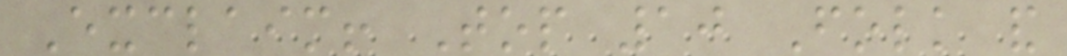Exclaim! Top 10 Folk and
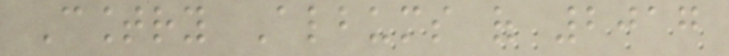Country Albums of 2017
